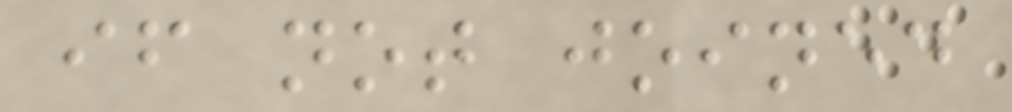if not joined
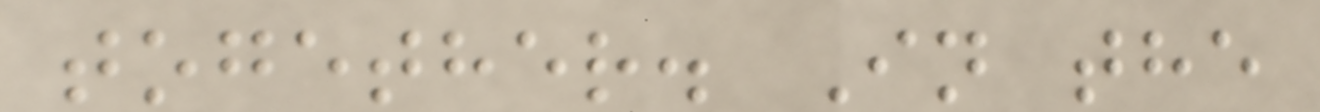together. In the
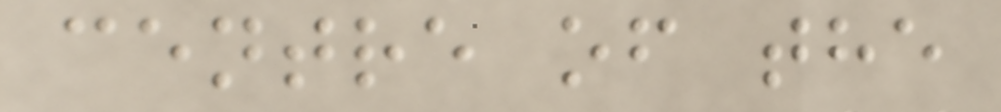centre of the
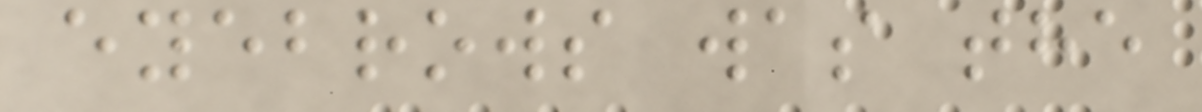eyebrows was the
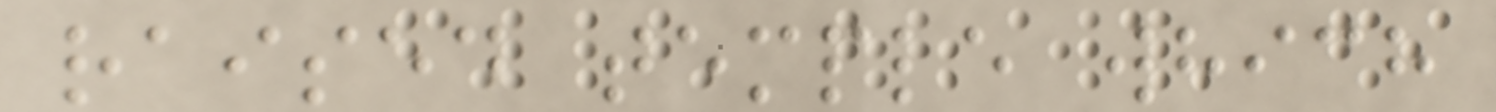raised temple which
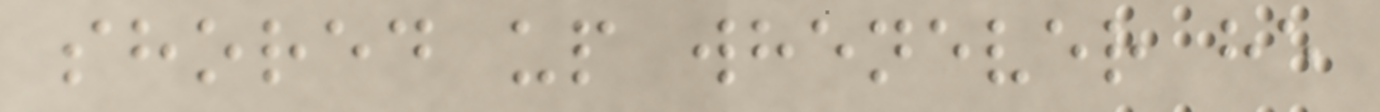shored up whenever he
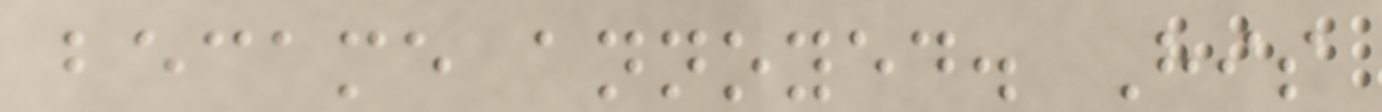became annoyed. His
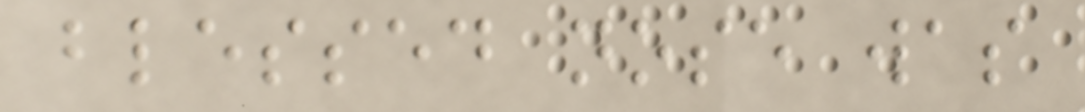blessed nose was
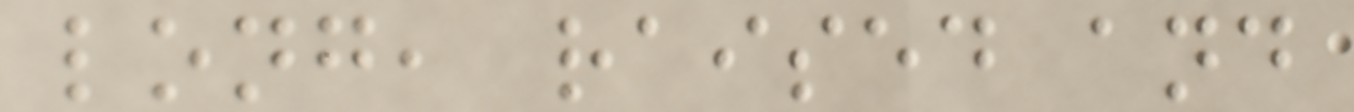long, raised and
